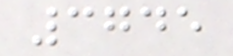3745
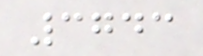3743
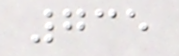735
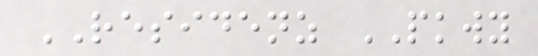RESIDENZ PKWY
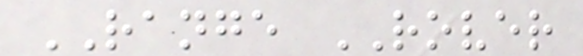RANGE ROVER
